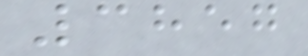3857
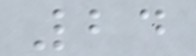24
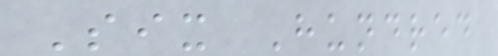Six Hundred
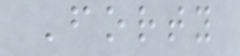Forty
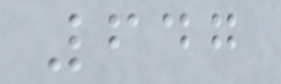647
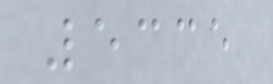5335
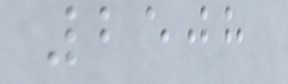2508
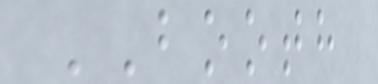BOOTH
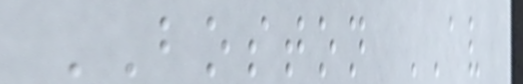BOSTON AV
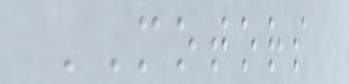MOTORS
